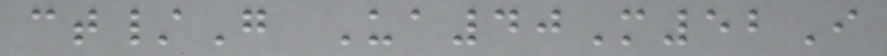ct/G Ua40M52I
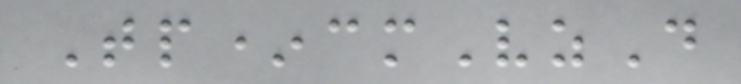Tp*cmVzD
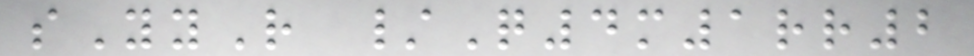sYyR /Q4m1rr2
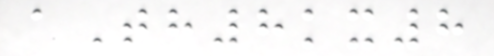aTh8kx8
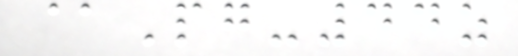@Pg-44z
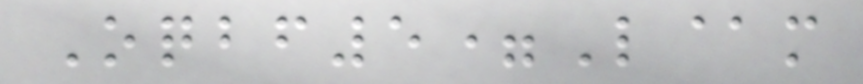Oqbf5=L@m
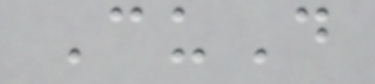CuD
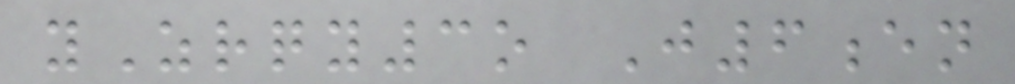yZrqy3o J6en
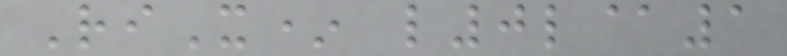RiX* l0l@1
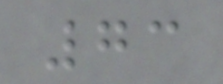73
